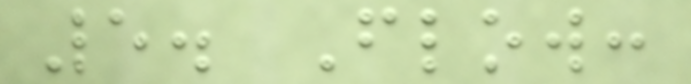5. Flow:
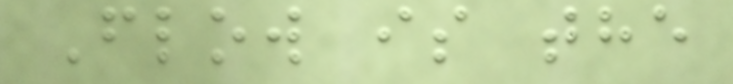Flow is the
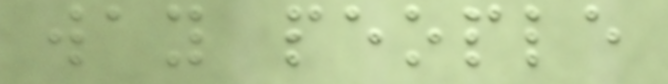way people
